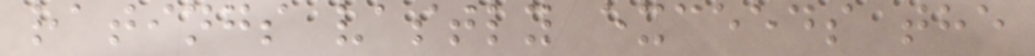ratings vastly exceeds the
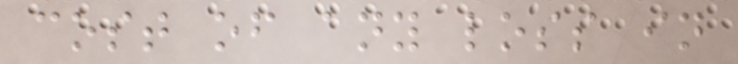cost of any loss in
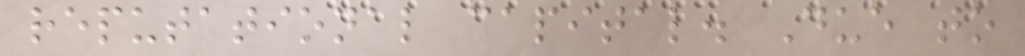reputational capital. Due to
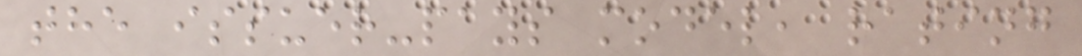the issuer-pays model, rating
